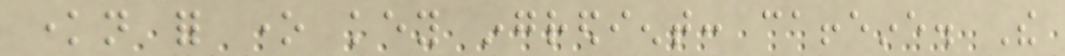known for one key ingredient: caffeine. The
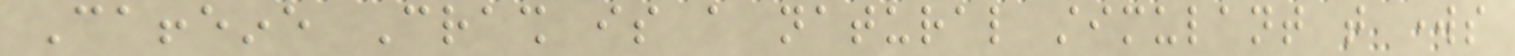Caffeine Crash is a natural stimulant that works
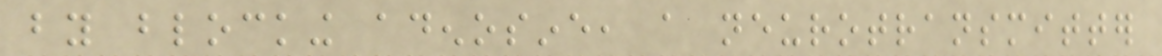by blocking adenosine, a neurotransmitter
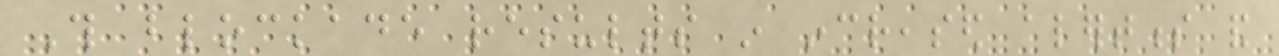This blockade results in increased alertness and
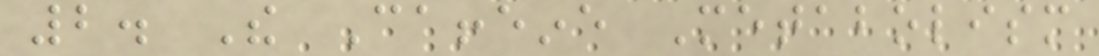2. The Caffeine Metabolism
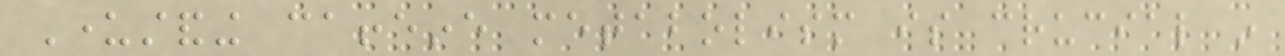Understanding caffeine metabolism is crucial in
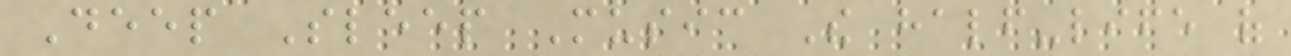Deep Sleep Music The half-life of
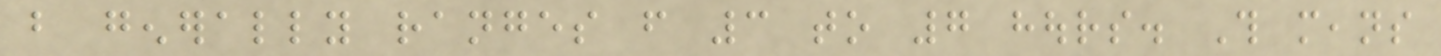but generally ranges from 3 to 7 hours. This means
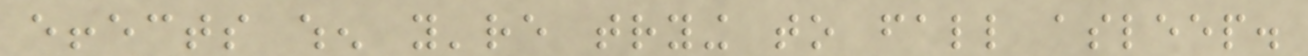effects when you're trying to fall asleep.
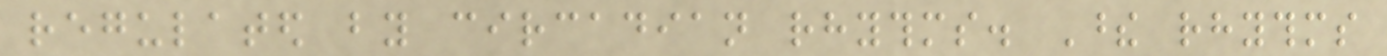regulated by circadian rhythms. These rhythms
